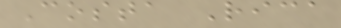Costa Rica
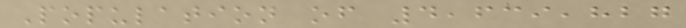Population of 4,639,827
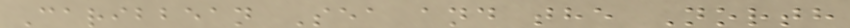Caribbean Sea and the North
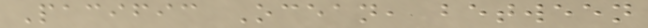Pacific Ocean, between
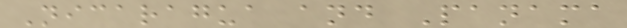Nicaragua and Panama
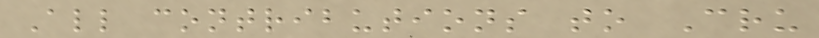All contributions to Cru
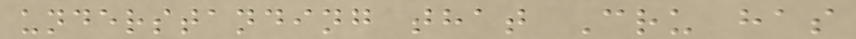understanding that Cru has
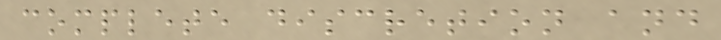complete discretion and
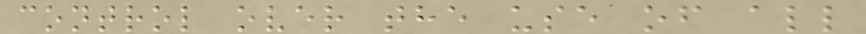control over the use of all
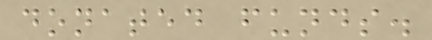donated funds.
